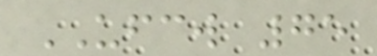UFCW 75
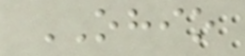OHIO
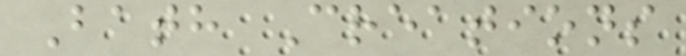Bath Creations
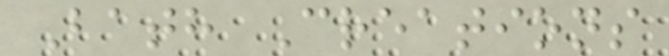Bath Creations
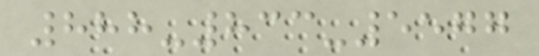888-833-5577
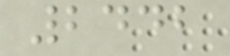2442
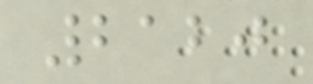2120
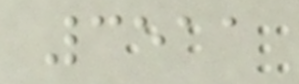3511
